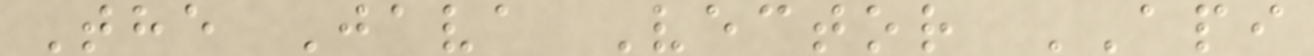The Java Vector API
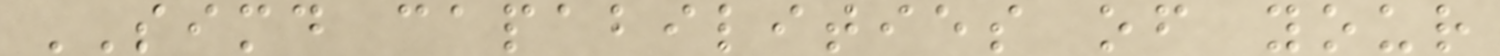SIMD capabilities of your
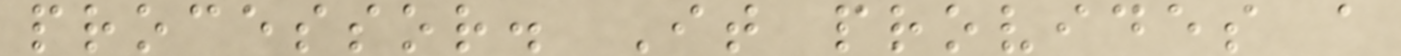processor. It provides a
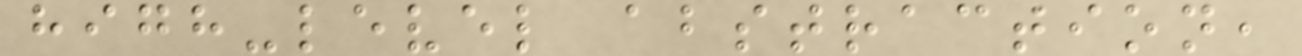high-level abstraction,
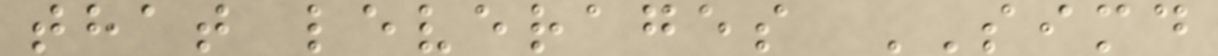that leverages SIMD
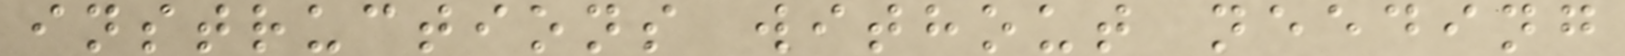instructions without needing
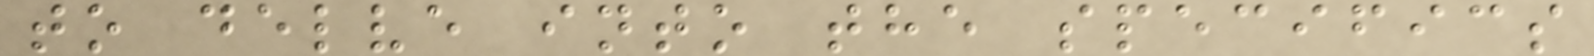to delve into the specifics
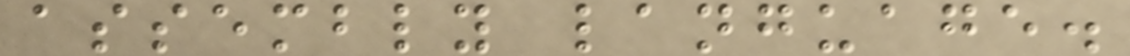assembly language.
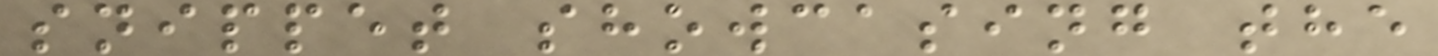snippet showcasing the
